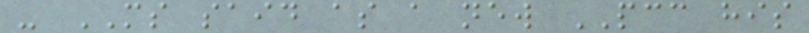- MS said as a new PCC his
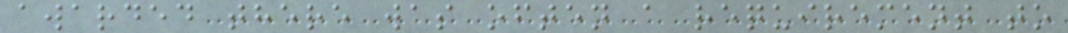awarded there was often a requirement to
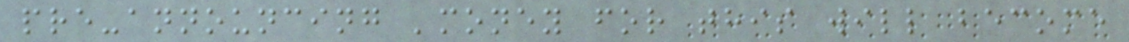pre-announcing 'money for this will become
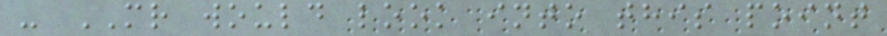- MR would look into this point
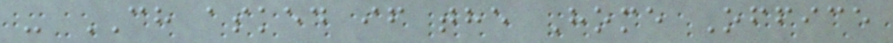- CH asked if the Home Office
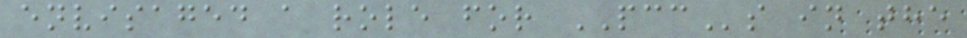envisaged a role for PCCs in the
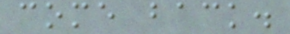come back.
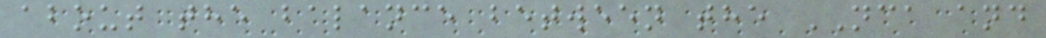about the balance between the NCA and
